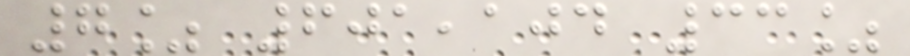7% 601,104 33%
